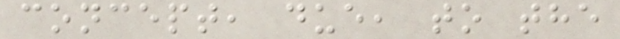concept, due, to the
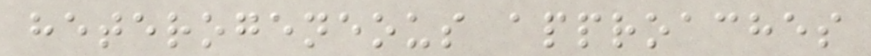heterogeneous approaches
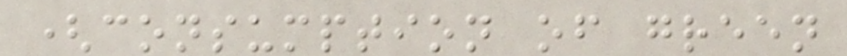(consumption of green
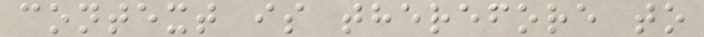context is therefore to
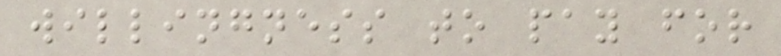willingness to pay for
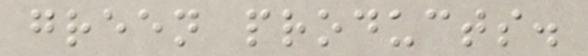green products.
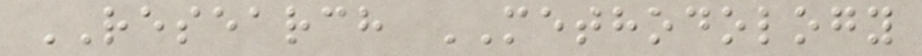RESEARCH METHODOLOGY
